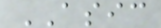ASIC
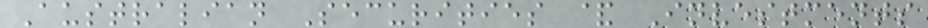Australian Securities & Investments
